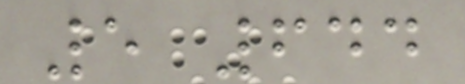5 644
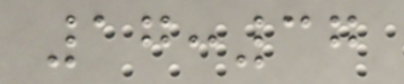17:37
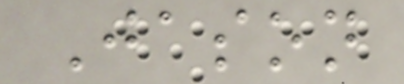Jason
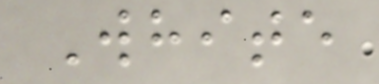White
